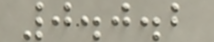0.0.2
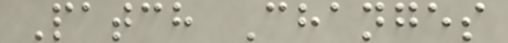Patch Changes
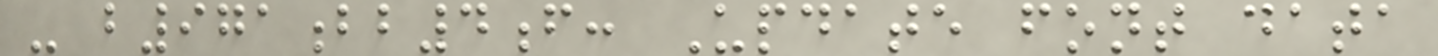- b971bb4f: Update font data
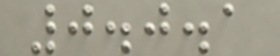0.0.1
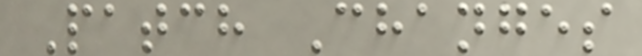Patch Changes
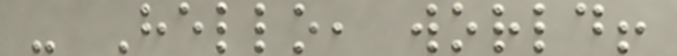- Hello, world!
